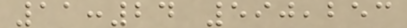11:24 590,253
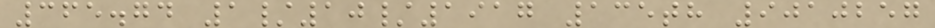365.74 1/10/1917 135th 9010257
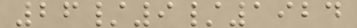26/9/1924
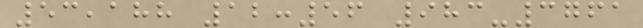53,188 12:56 983-3761
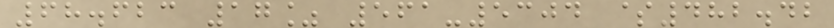68.623 17% 561-5304 $482.42
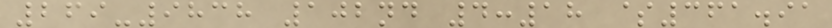269-9838 102nd 4:18 $361.91
